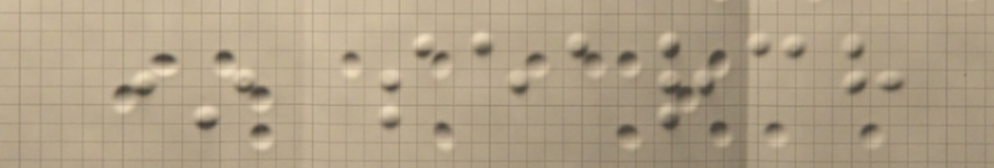* search
